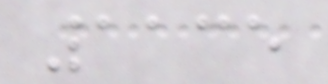1135
